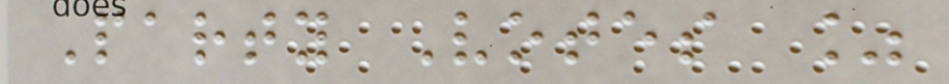Party Votes %
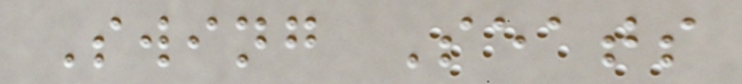Swing Seats
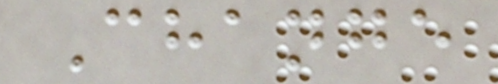Change
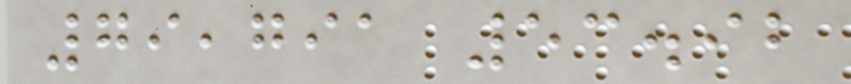79,791 53.92
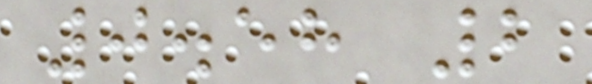0.58 2
